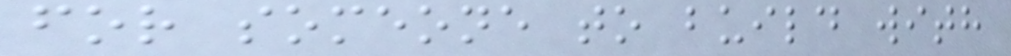for someone to build with
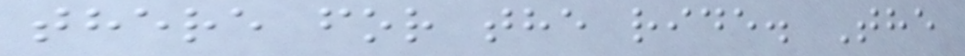there for the ride. The
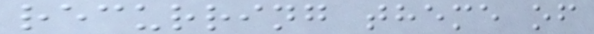recurring theme of
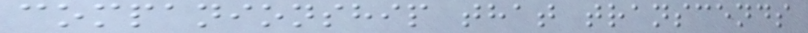companionship that transcends
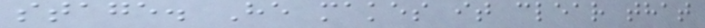stage. He makes it clear that
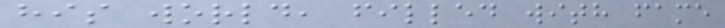his world, filled with fame
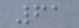61
